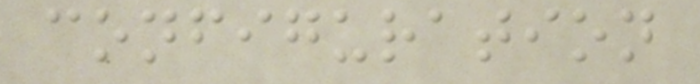configuration
